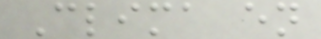Clima en
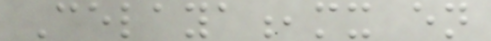Celaya,mx en
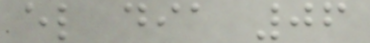el dia 06
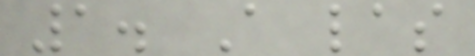1. A las
